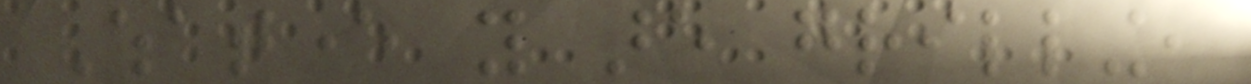Whatever you are grilling,
